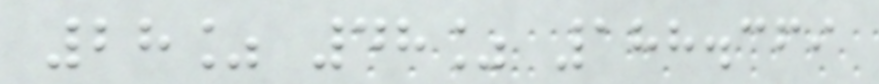28% 48% 188.369
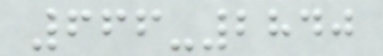666-2840
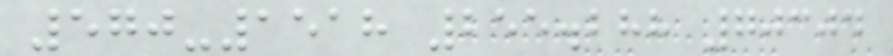570-1518 255.288 70304
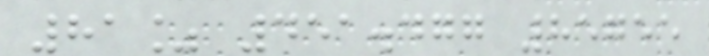81% 451.477 85755
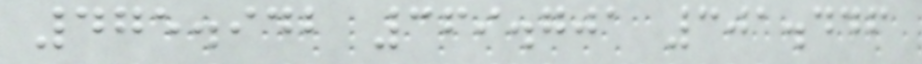475.942 369.701 301.446
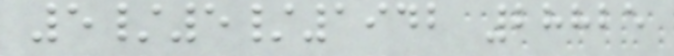5/5/1942 28825
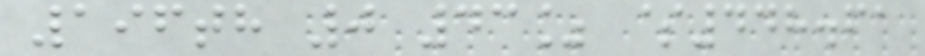196th 0 43% $448.61
